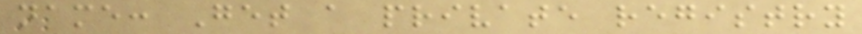name: Get a private registry
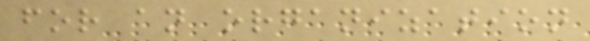for an organization
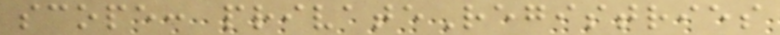scope: privateRegistries
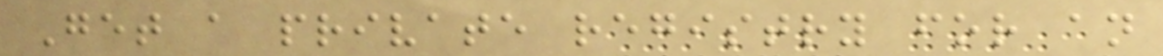Get a private registry for an
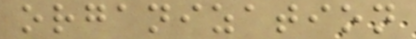organization
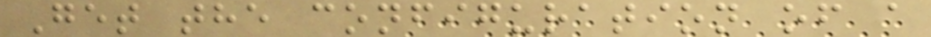Get the configuration of a
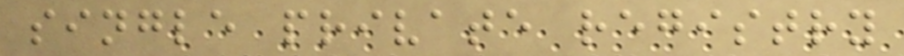single private registry
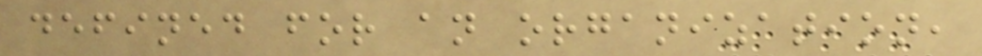defined for an organization,
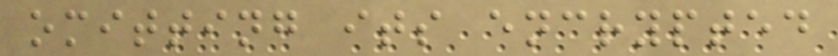omitting its encrypted
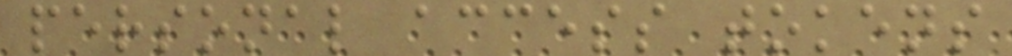personal access tokens
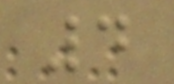4
